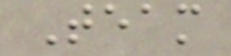Team
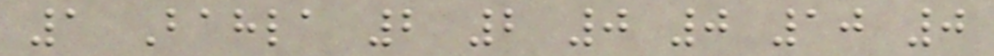1 Bahla 2 2 0 0 10 0
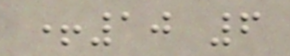+10 6
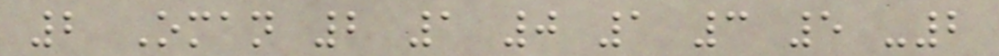2 Oman 2 1 0 1 3 5 -2
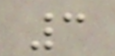3
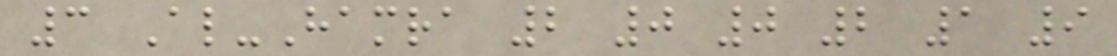3 Al-Hamra 2 0 0 2 1 9
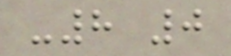-8 0
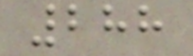288
